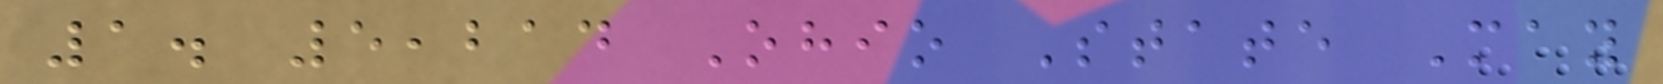1. 5,214 Ohio State May
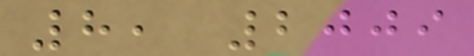8, 2009
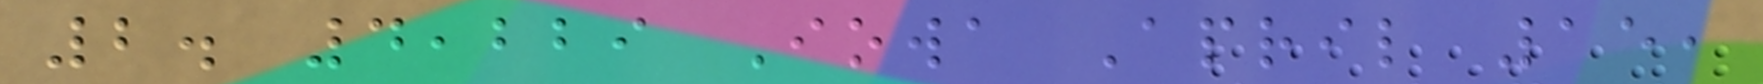2. 4,229 Iowa April 15,
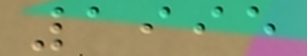1995
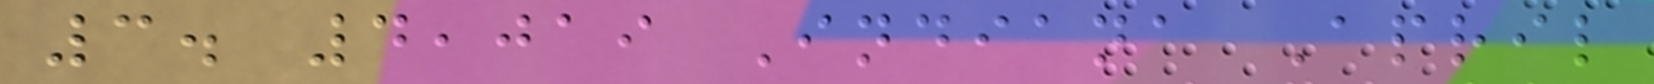3. 4,019 Indiana April
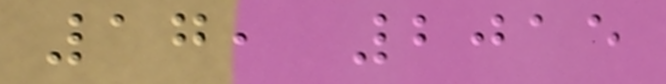17, 2015
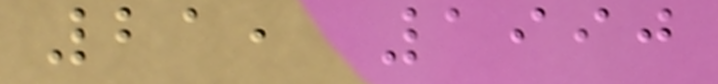21, 1990
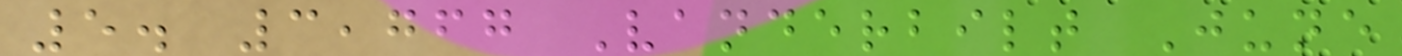5. 3,767 Vanderbilt June
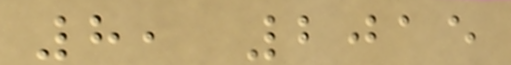8, 2015
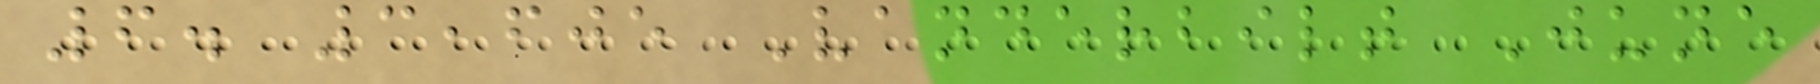6. 3,605 Vanderbilt June
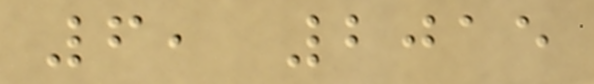6, 2015
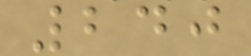240
